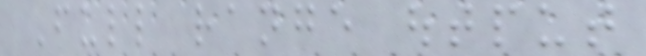Full range output
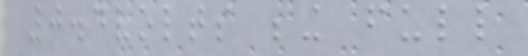0.4volts being full
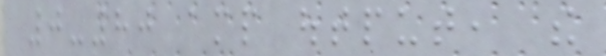0-80 amp output, the
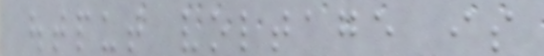output voltage is
